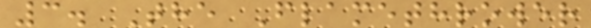3. The Flamethrower
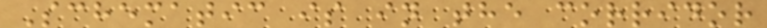Schematic is in the corridor
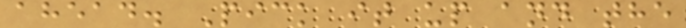ahead. Pick it up and the
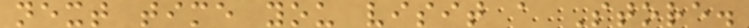next time you visit a Store.
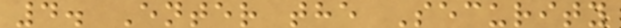4. Enter the Security
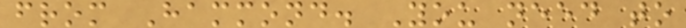from Hammond. You need to
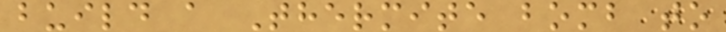build a Thermite bomb to
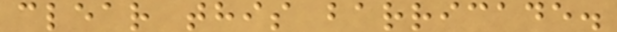clear this barricade.
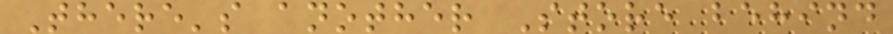There's another Store behind
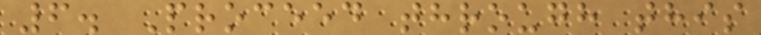6. Proceed through this
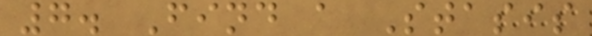7. Find a Stasis
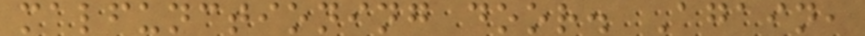malfunctioning door. Again,
